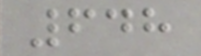648
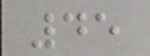45
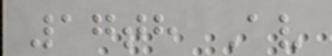17th Av
